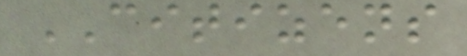CITIZENS
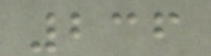236
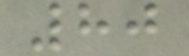80
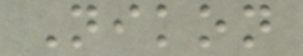Nikon
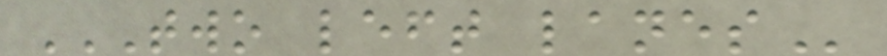TWO LEFT LANES
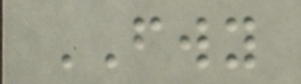FWY
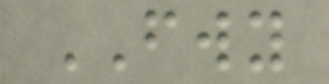FWY
